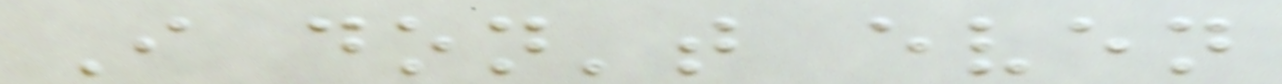I don't even
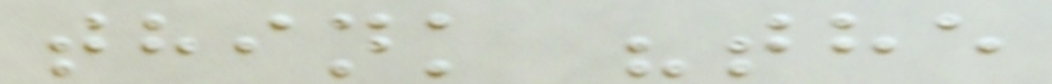think "the
